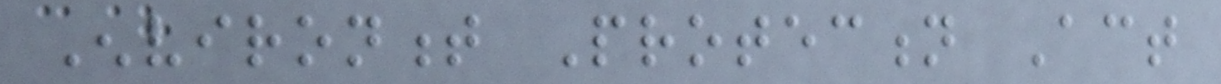Environment Protection Act
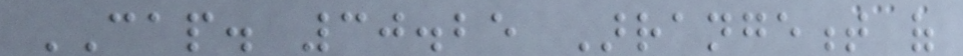CAP. 30.25 Arrangement of
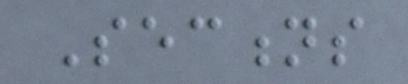Sections
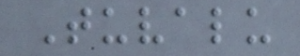Tuvalu
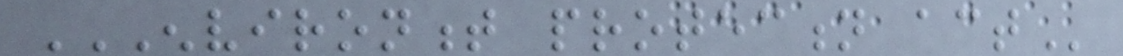ENVIRONMENT PROTECTION ACT
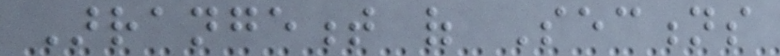Arrangement of Sections
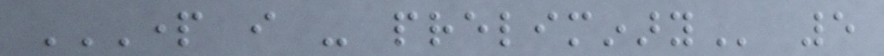PART I - PRELIMINARY 5
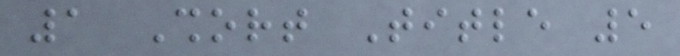1 Short Title 5
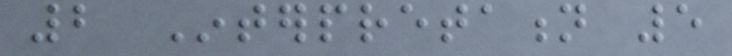2 Interpretation 5
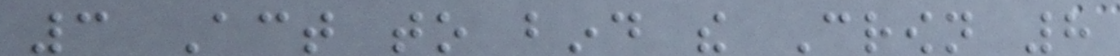3 Act to bind the Crown 8
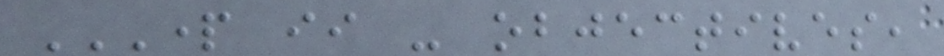PART II - OBJECTIVES,
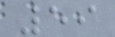59
